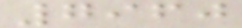7960
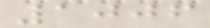1006
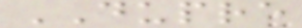DUPRE
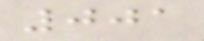001
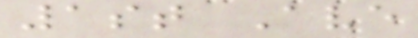1st Ave
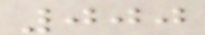000
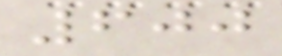600
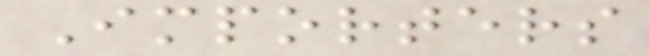Importers
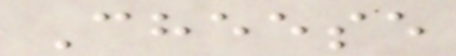Cheese
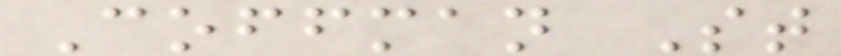Coffman St
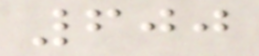600
